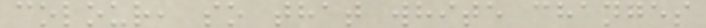colour, so that white changes
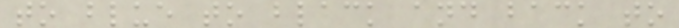to blue to black and back to
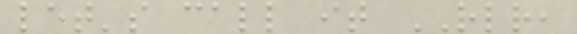let's call it RLR,
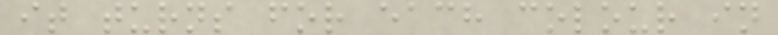it turns for each colour in
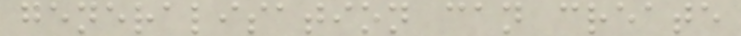generalisation can create
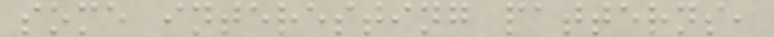some interesting patterns,
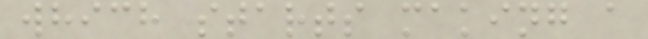which starts making a
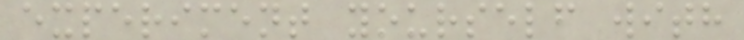experiment yourself with
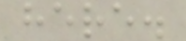here.
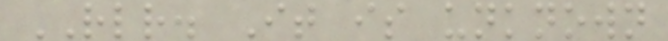RLR. It is unknown
